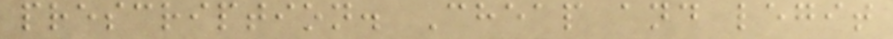prescription. Cheap and legit
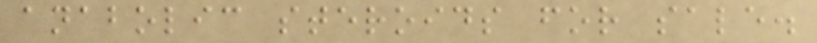anabolic steroids for sale.
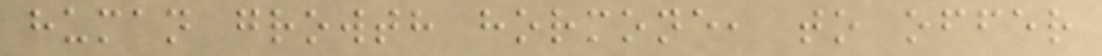human growth hormone, to offer
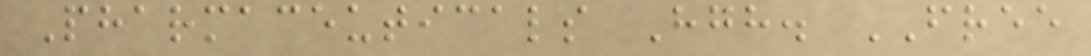Pharmaceuticals Hgh. FREE
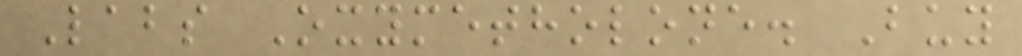Labs Oxymetholone. Buy
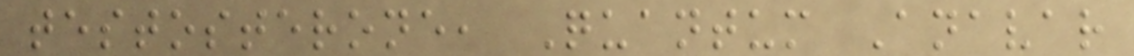testosterone, Quantum Anavar
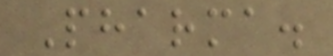Pharma.
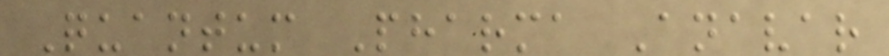Quantum Pharma Anavar
